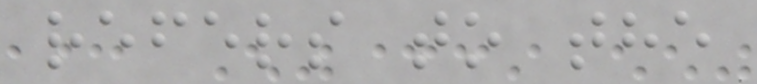refers to the
